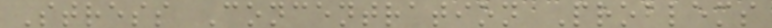Stress Concentration Problems
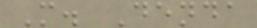M. Denda
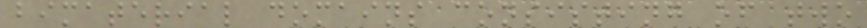bimaterial domains consisting of two
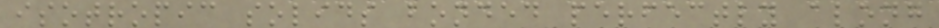isotropic solids bonded perfectly along
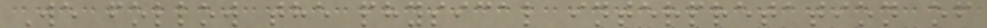We follow the physical interpretation of
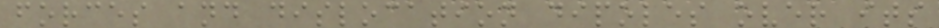forces and dislocation dipoles over its
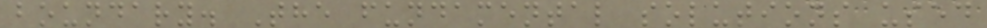boundary. The fundamental solutions used
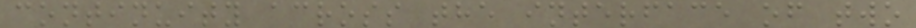continuity across the interface of two
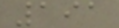191
